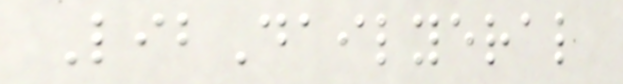LibDailyeral
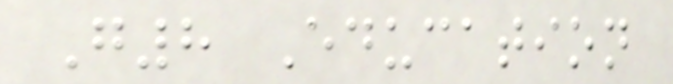G8 Education
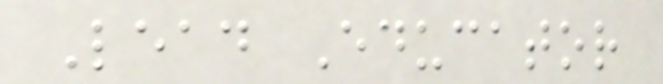Lead Educator
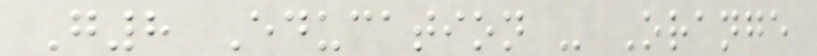G8 Education - Orange
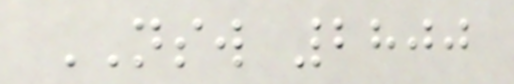NSW 2800
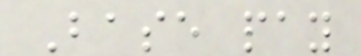Base pay
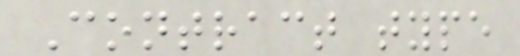Contract type
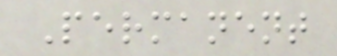Permanent
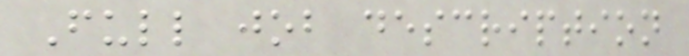Full job description
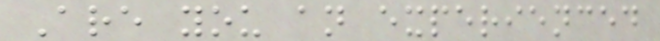Are you an experienced
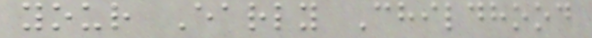your Early Childhood
